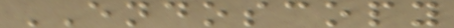ENDOSCOPY
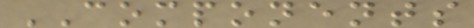COMPONENTS
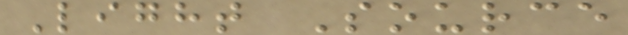Light Source
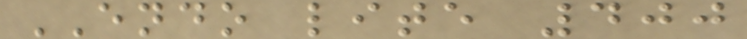ENDO lite 400
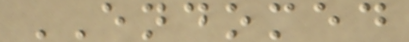ENDOMED
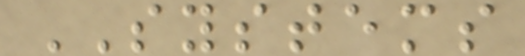SYSTEMS
